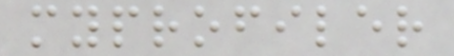myprofiler
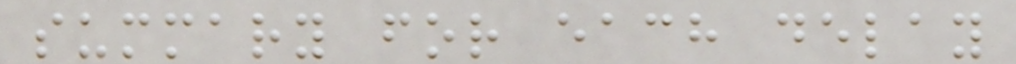summary for each delay
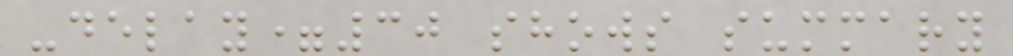-delay=30 shows summary
